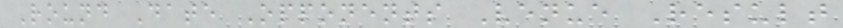Round Date Opponents Venue Result
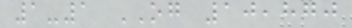1-1 OG 10,870
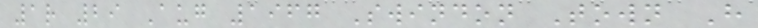1r 29 Aug 1967 Swindon Town H
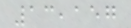13,157
